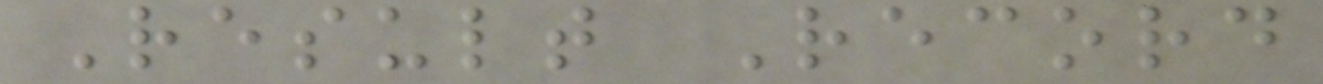Result Record
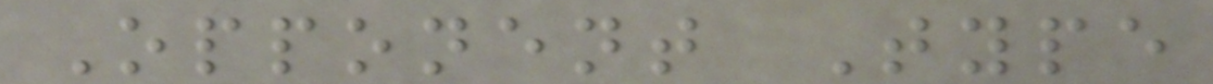Opponent Type
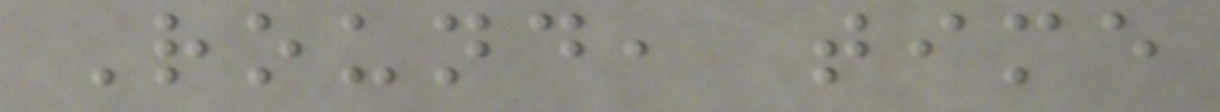Round, time
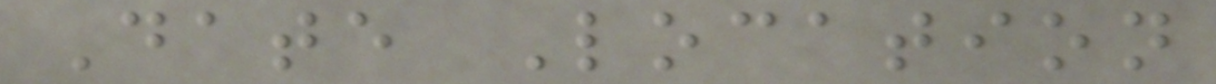Date Location
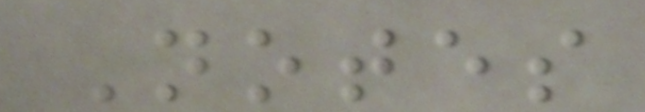Notes
